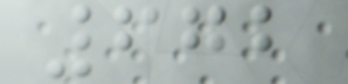672
